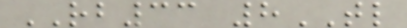RB33 8TL
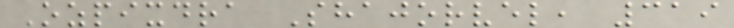Ozpixdra Shajorvel, 319
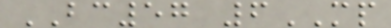BC57 6MP
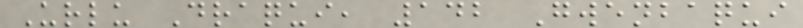Urlu Draqui, 142 Gwenbaqui
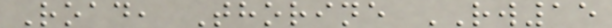Road, Thorine RW15
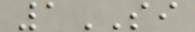1SI
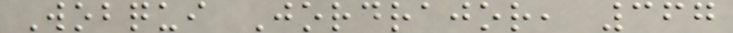Wobqui Jordrajor, 367
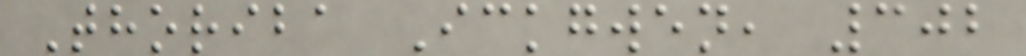Thoriba Ickgwen, 302
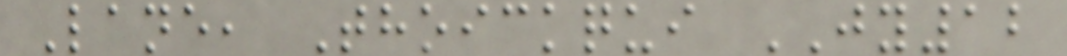Lane, Thoickqui JY12
